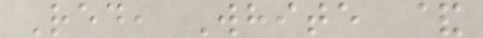Red, White &
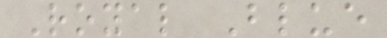Royal Blue
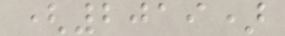(2019)
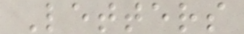Letters
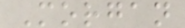Morgan
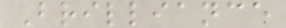Brilliance
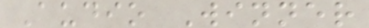Audio Winner
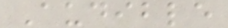Audible
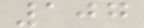107
